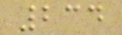234
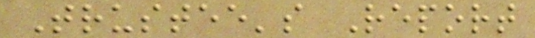Trustee's Report
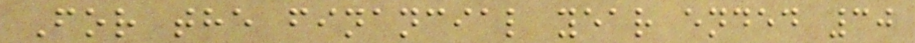For the financial year ended 30
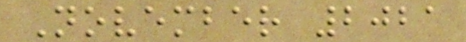November 2021
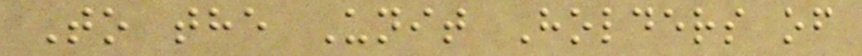To the Unit Holders of
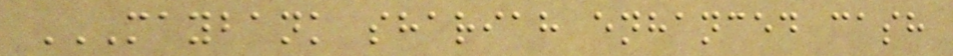MAYBANK SHARIAH ENHANCED CASH
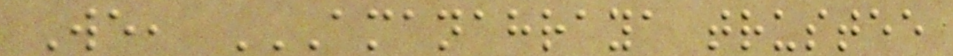We, AMANAHRAYA TRUSTEE
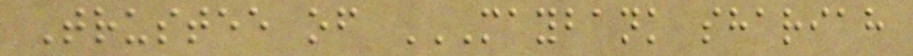Trustee of MAYBANK SHARIAH
